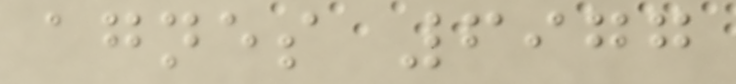agnes 6977
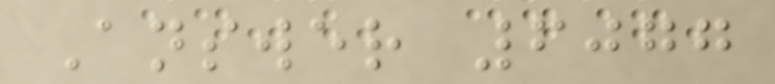Answer 6077
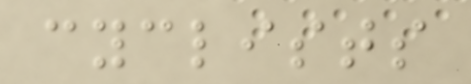cyclists
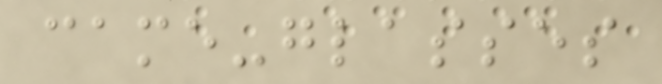came-glasses
